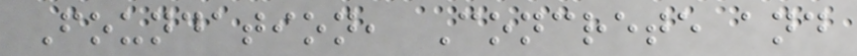Foundation, Concrete and
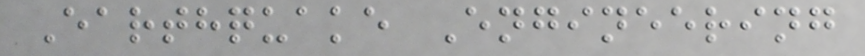Earthquake Engineering
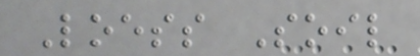Loess Soil
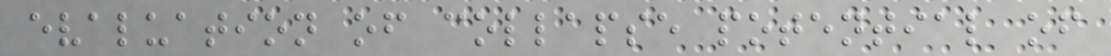evaluation of collapse potential of
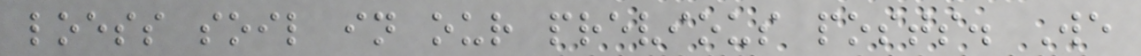loess soil in our previous posts. We
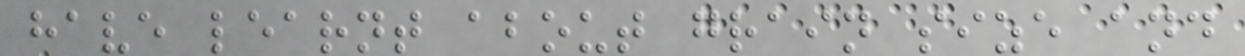have learnt about grain size and
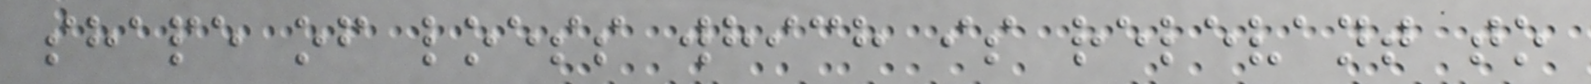shape of loess which is relevant to
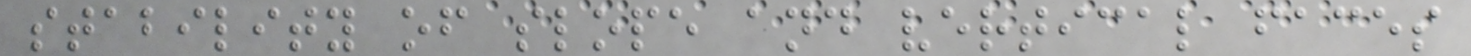stability of slope and vertical faces
